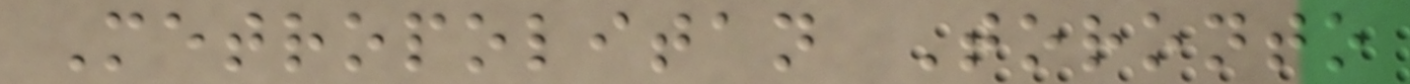Metropolitan Toronto
